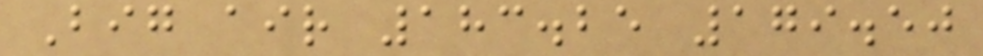Big air 183.25 179.50
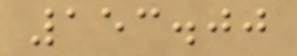153.00
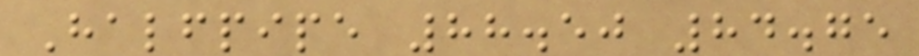Halfpipe 88.50 84.75
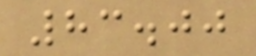83.00
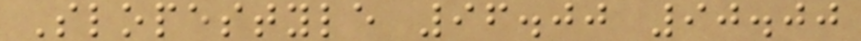Slopestyle 96.00 90.00
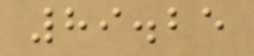89.25
